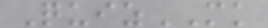QuizMK
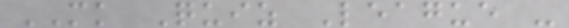MK Quiz League -
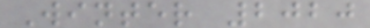Winter 2020
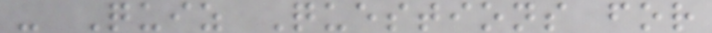- Quiz Questions for
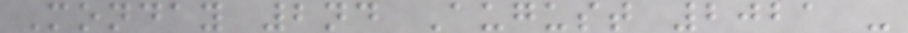Monday 2nd August 2021 -
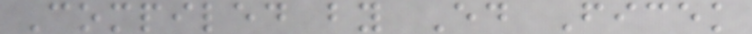Compiled by Ed Ficek
